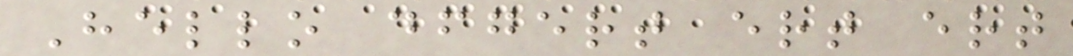Hello dfgert ert ert
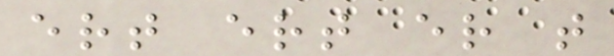ert ert er t
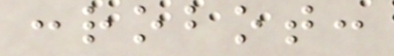:robot:
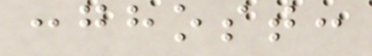:ghost:
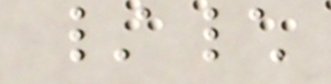/\
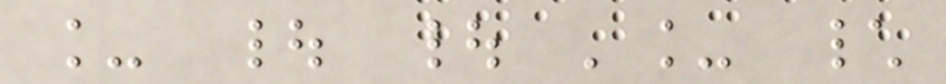_ | | '_ \
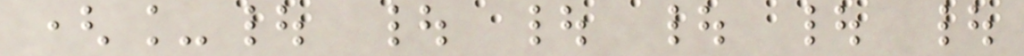(_| | | | | |
